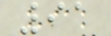91
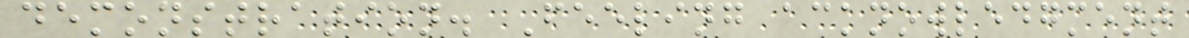demonstration. Feeling acknowledgment
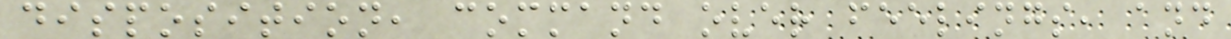disposition, command over feelings, and
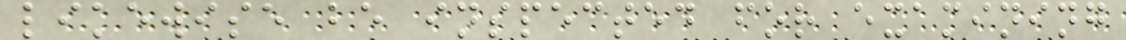likewise be inspected for examining
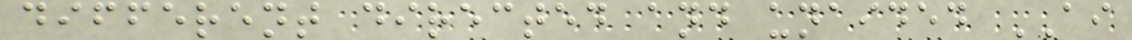different directed and unaided AI
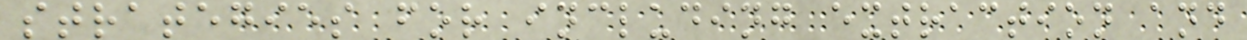strategies for including extraction and
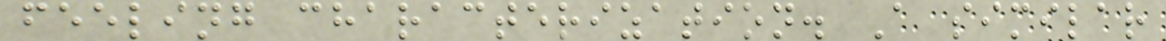feeling characterization. A similar
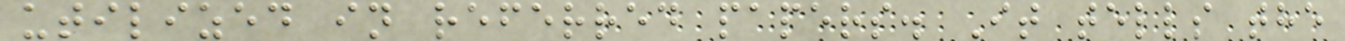utilized in referred papers. It tells the
